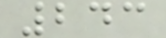243
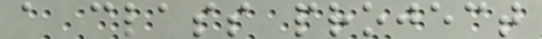a class project
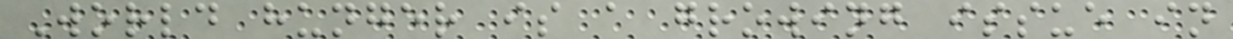World hunger is a growing issue in
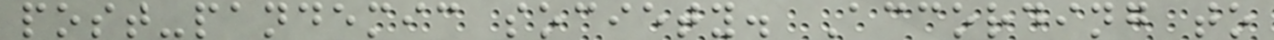post-pandemic society. According to
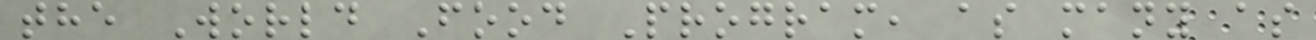the World Food Program, as many as
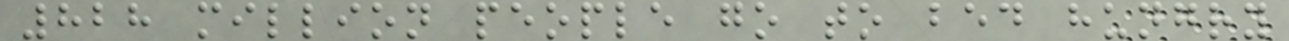828 million people go to bed hungry
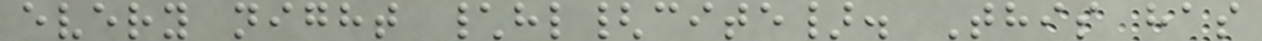every night \hl{cite}. This has
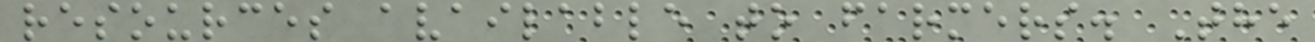resources available to farmers. The
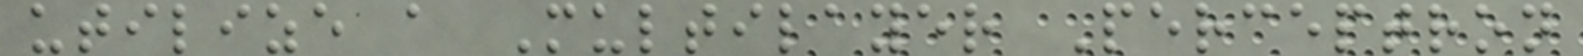utilize a Multilayer Perceptron
